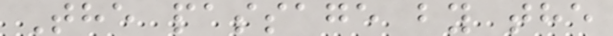The passage by the
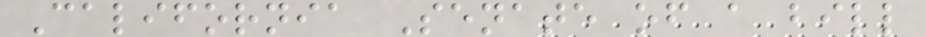California Senate of a bill
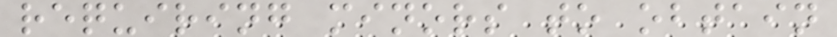requiring minors to obtain
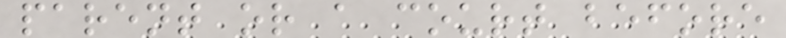parent or a court before
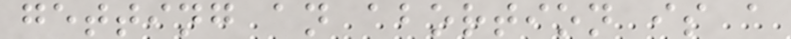getting an abortion is a
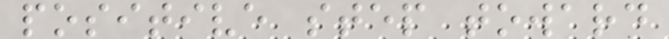positive step toward
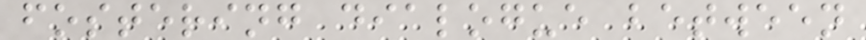fostering dialogue between
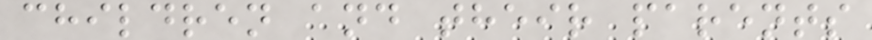children and their parents
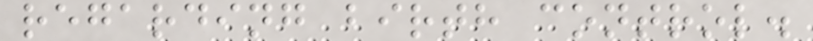regarding birth control.
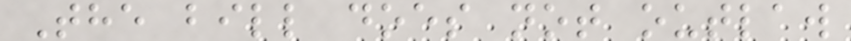The bill does not outlaw
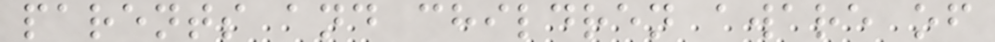parents and children aware of
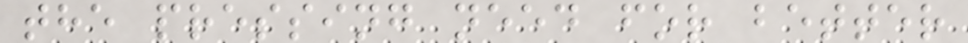the pressing need for better
